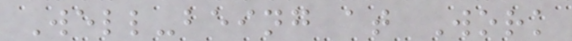Well-being at Work
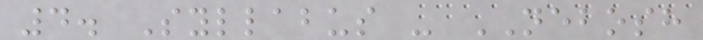4. Syllabus - NEBOSH
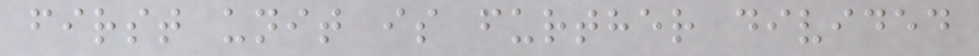first unit is further divided
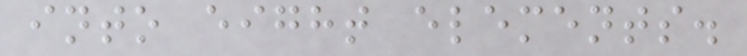into eight elements.
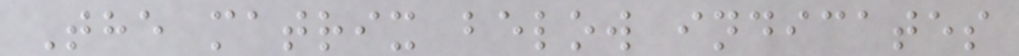The matrix below indicates
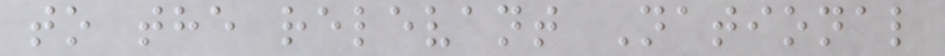to the relevant National
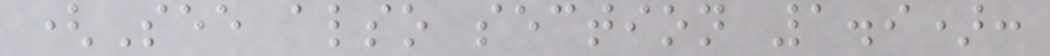(See also section 1.9):
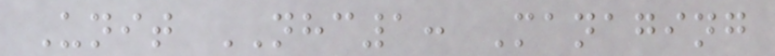Unit NHC1: Managing
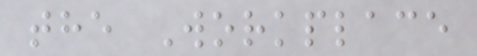the Workplace
